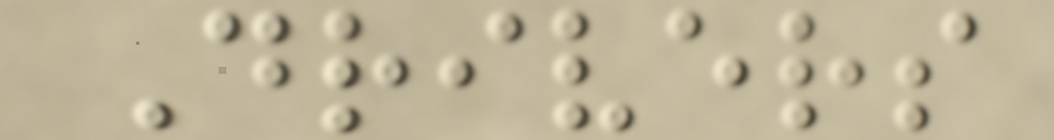Drivers
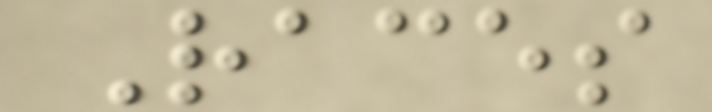Races
